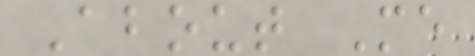About Me
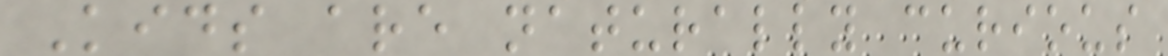Kids are naturally curious
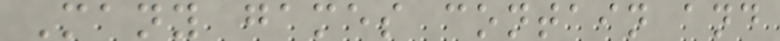Many games contain and
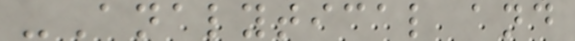-Analytical and
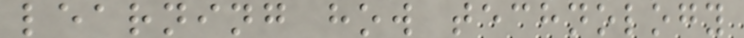learning how technology
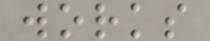works
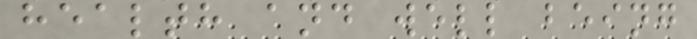health and well being
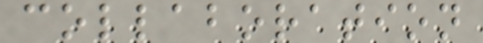collaboration
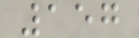157
